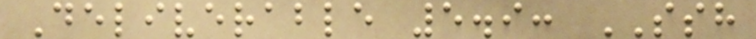Deliverable 5.9: SSH
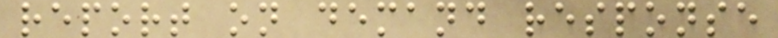report on demand response
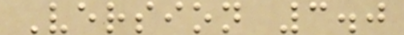Version 3.0
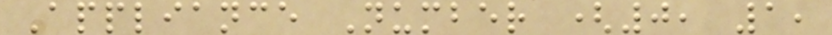Appliance Number (0, 1,
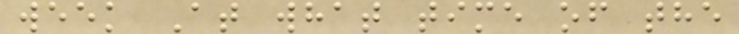week At what time of the
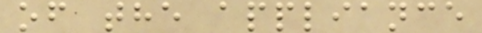of the appliance
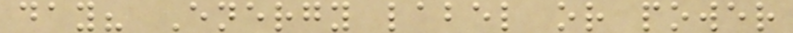day? Energy label or power
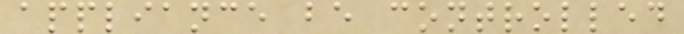appliance be controlled
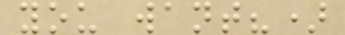you want?)
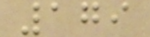179
